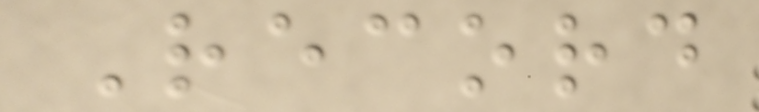Record
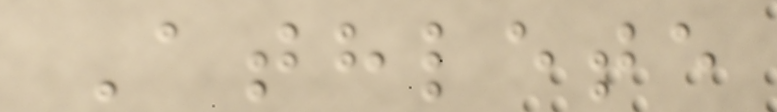Athlete
